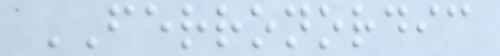FERRONORDIC
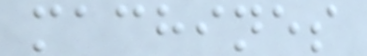machines
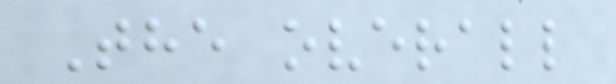The overall
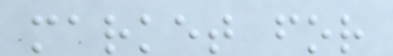market for
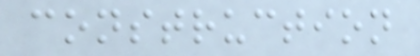construction
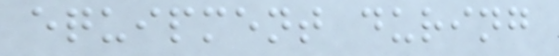equipment during
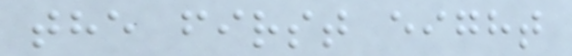the first eight
